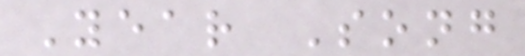Year Song
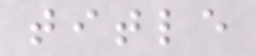title
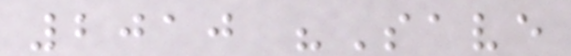2010 "Save
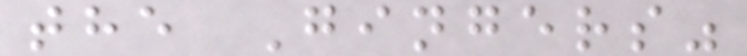the Gingers"
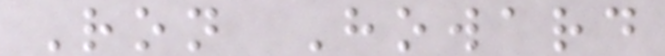Ron Howard
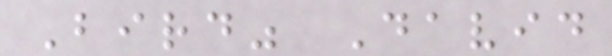Bird" David
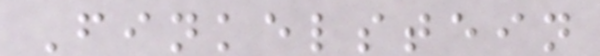Finkelstein
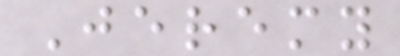Jeremy
